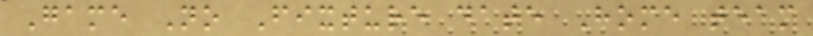Game No Fixture date Home team
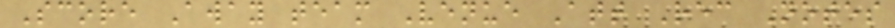Score Away team Venue Att Rec Notes
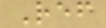Ref
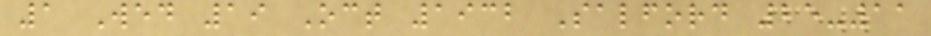1 Wed 19 Oct 1932 Salford 25-11
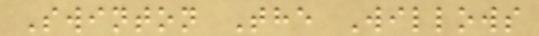Swinton The Willows
